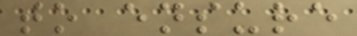to ensure
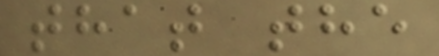that the
